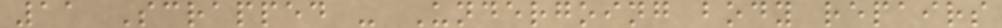11 Scrapped - Undergoing body repairs
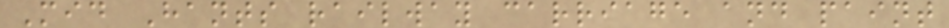Mid Hants railway carriage and paint
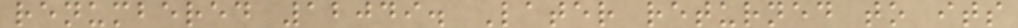renumbered 12049. Later returned to its
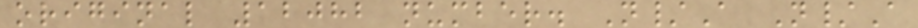original 12082 number. N/A N/A
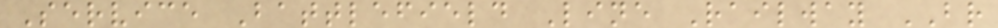Service Battlefield Line Railway BR
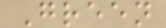Green
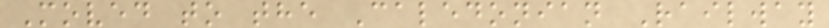Moved to the Caledonian Railway
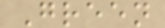Green
